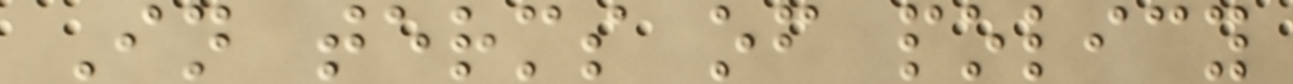In terms of policy
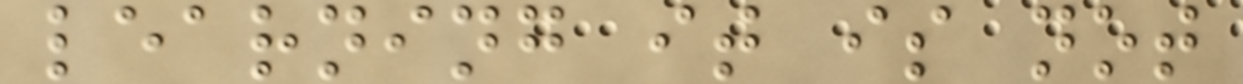learning it is not
